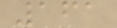161
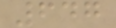647
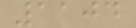1104
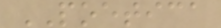POETICA
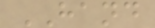HAND
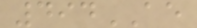494AE
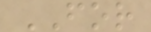FOR
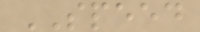SPEED
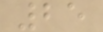25
